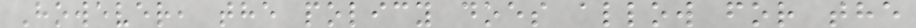However, the policy does allow for the
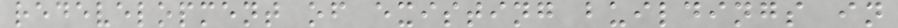redevelopment of existing buildings in
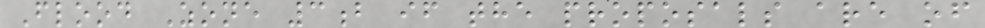Flood Zone 3b if the proposals are of
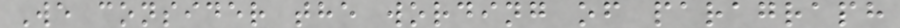We consider the wording of paragraph
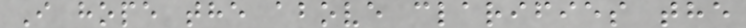I hope the above clarifies the
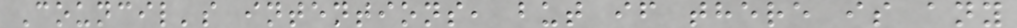Council's intentions, but if there is any
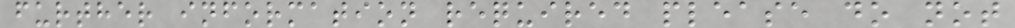further information required please do not
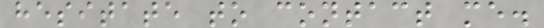hesitate to contact me.
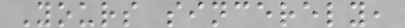Yours sincerely,
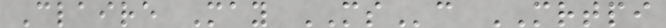Claire May MSc MRTPI
